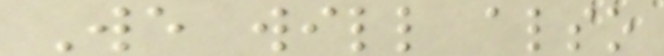We will also
